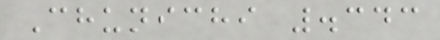Chunichi .343
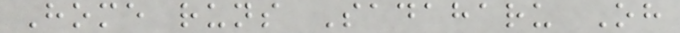Home runs Sadaharu Oh
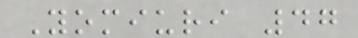Yomiuri 47
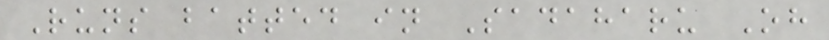Runs batted in Sadaharu Oh
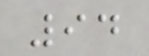94
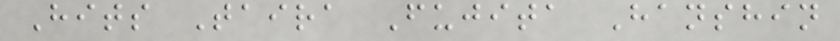Hits Taira Fujita Hanshin
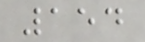154
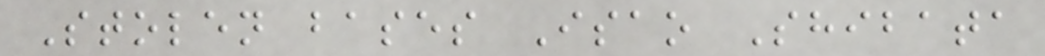Stolen bases Isao Shibata
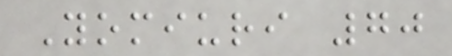Yomiuri 70
